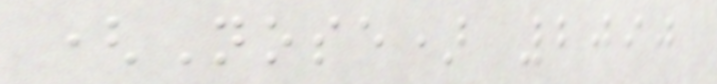(Nose) 2090
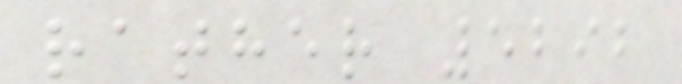rather 5292
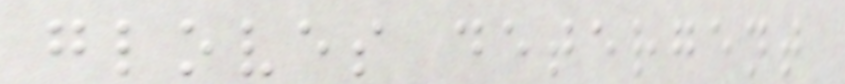gloves detergent
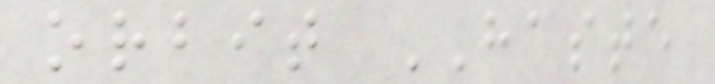orbit HASTE
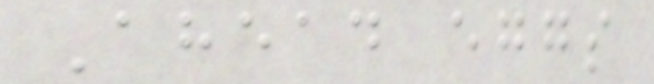Ahead eggs
